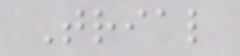Trial
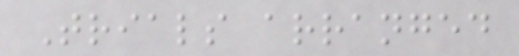Trials arranged
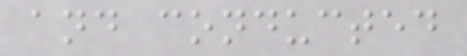and conducted
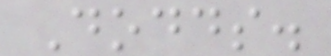Dodds.
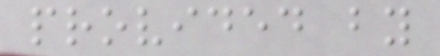provided by
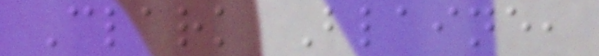Clark Blaine,
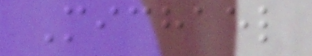Michael
